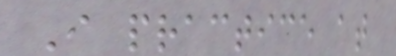I practice at
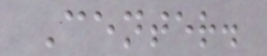Center.
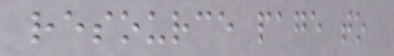resource page to
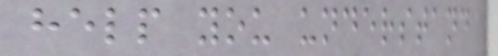help you understand
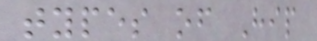types of Hip
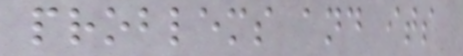problems and its
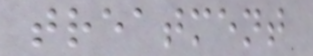treatment
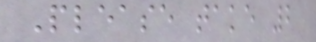Please take 2
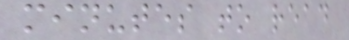minutes to read
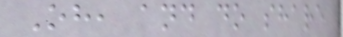Oh, and do share
